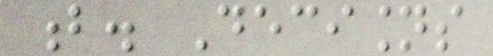b. Decisions
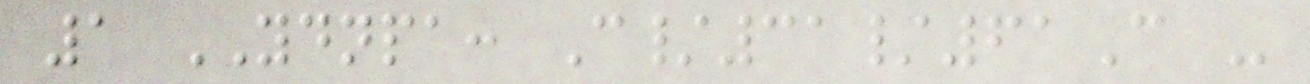1 YDNPA: C/31/61C -
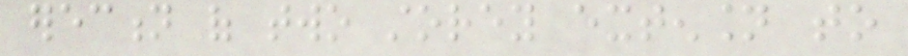erection of two storey extension to
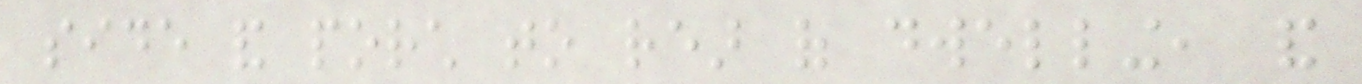side and porch to rear of dwelling, and
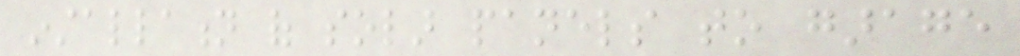installation of solar panels to garage
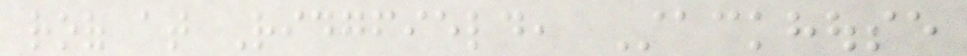roof at Ridgfield, Stackhouse
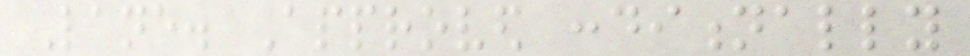Lane. Approved conditionally
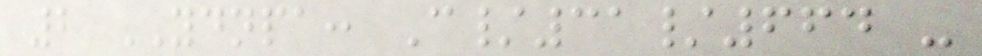2 YDNPA: C/31/664 -
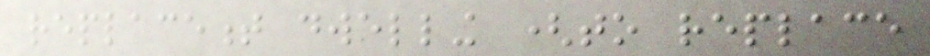replacement dwelling (to replace
